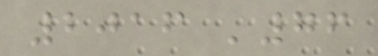2016 '76
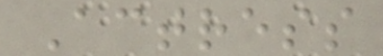Actress
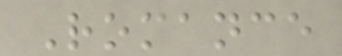Romance
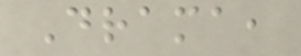Drama,
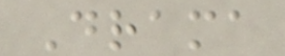Drama
